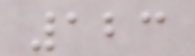123
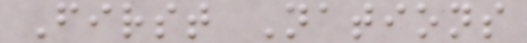First Nations
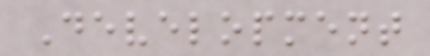Development
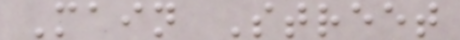Main Street
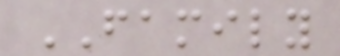FAMILY
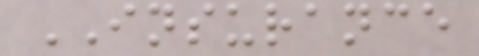INSURANCE
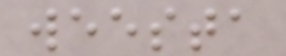weesta
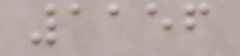1156
